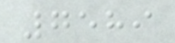7589
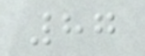87
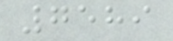7589
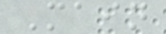Main
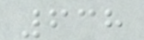638
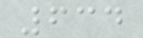634
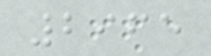2965
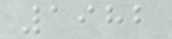1982
